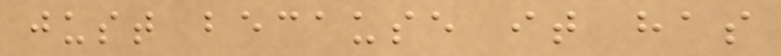just because it has
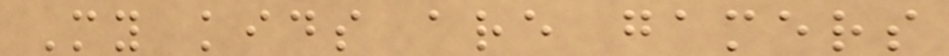My kids are gamers
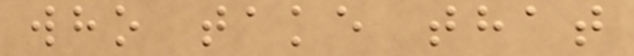who take that
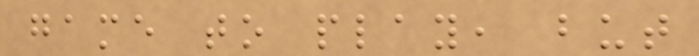game to play, but
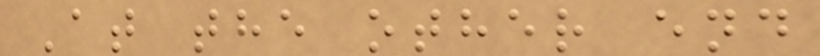At the other end
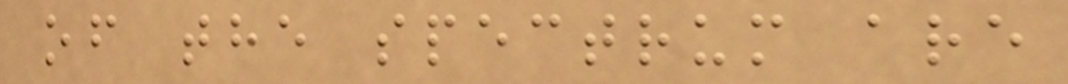of the spectrum are
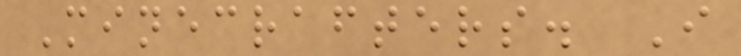Minecrafters. I
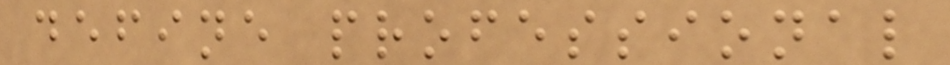define professional
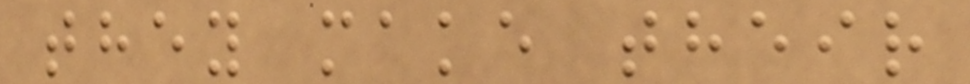they make their
